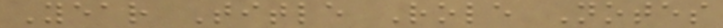Year Title Role Notes
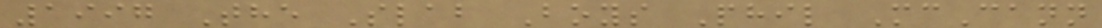1997 The Slab Boys Phil McCann
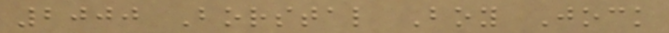2000 Borstal Boy Jock
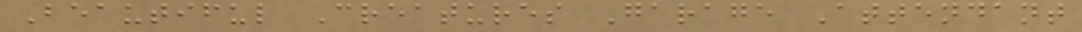Beautiful Creatures Garage Attendant
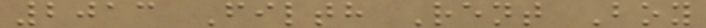2013 Filth Rent Boy
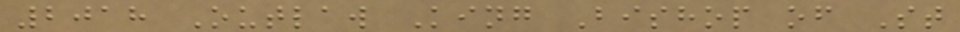2018 Outlaw King Bishop of St
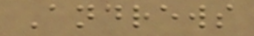Andrews
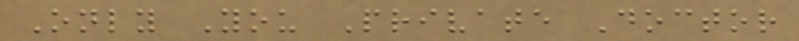Only You Private Doctor
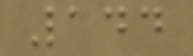144
